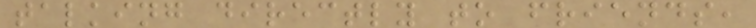talking directly to friends,
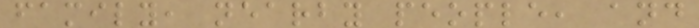family, nearby people, and
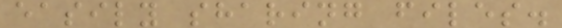easily sharing files.
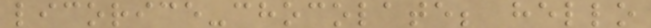licorice-chocolate; hello
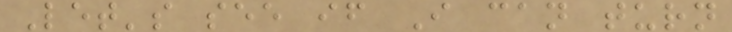Let's see if I can turn
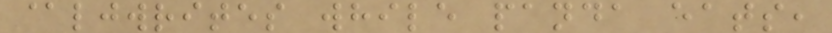@ljwrites while panda eats,
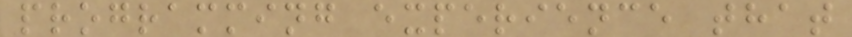programming experience that
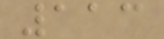113
